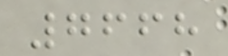7668
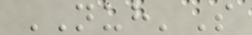NUH'S
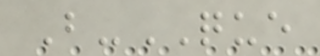B-QUE
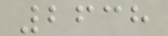2638
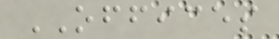OFFICES
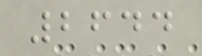2644
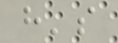h's
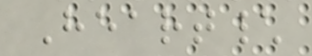Heart\
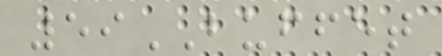59BUFFET
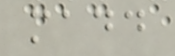madd
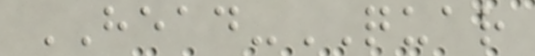HEAD-QUAR
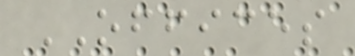OFFICES
